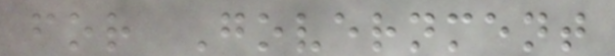for Government
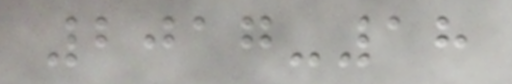2017-18
